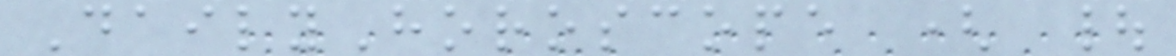DailyHoroscope ( |
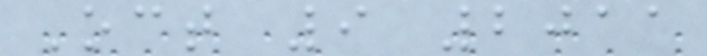Oct 9 2011
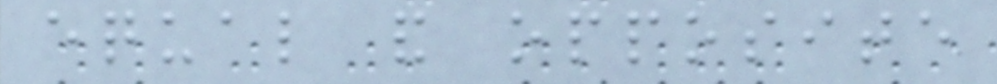equal and opposite
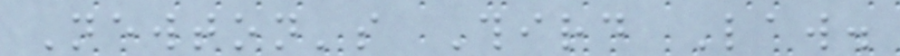Newton's Third Law.
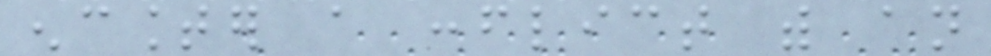encounter a conflict with an
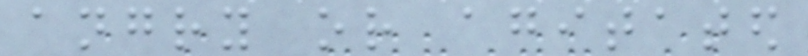angry or agitated
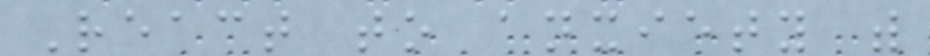React to anxiety with
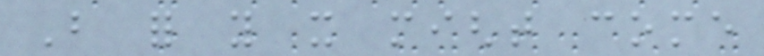But for you it might come
